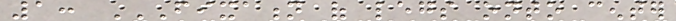1: FIXATION OF LEGS ONTO CENTER
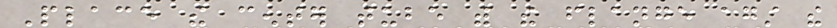Place the center tube with the flange against the
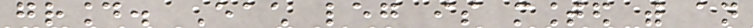ground. Each leg is mounted with an
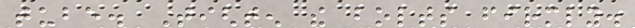tube. Tighten the bolts firmly.
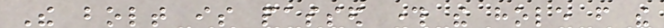The bolt is passed through the hole from the
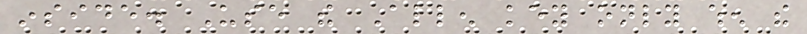inside. Use the Allen key only when the
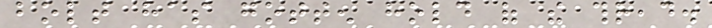bolt has gotten hold of the thread.
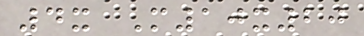4x M10x20
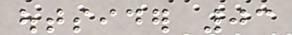outsider 03
